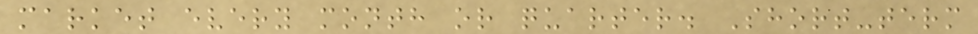market every month or quarter. Short-term
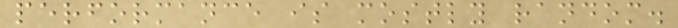performance is mostly random.
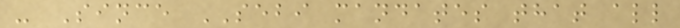- Since SEBI mandates that all
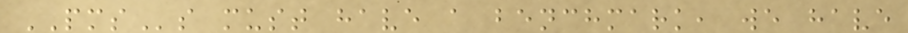PMSs must have a benchmark, we have
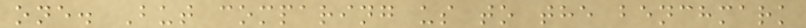one. But comparing us to the benchmark
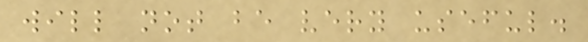will not be very useful.
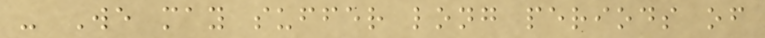- We may suffer long periods of
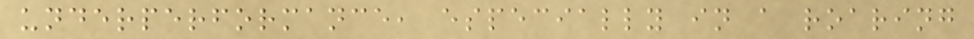underperformance, especially in a roaring
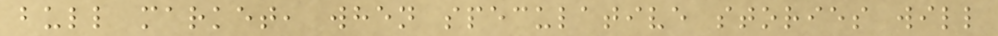bull market, when speculative stories will
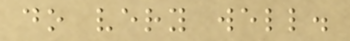do very well.
